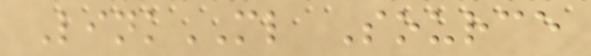LinkML Source
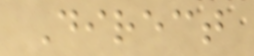Direct
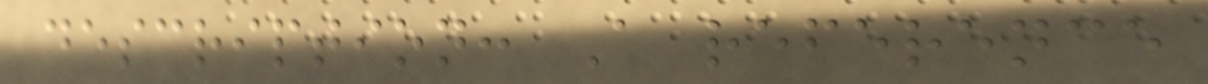description: A reference
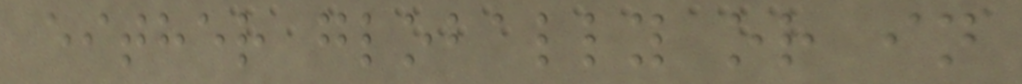either globally or in
